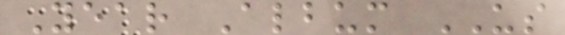Year Album US
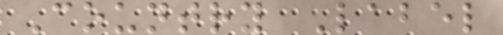Country Label
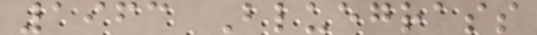1963 Bluegrass
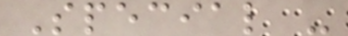Special -
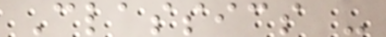Classics -
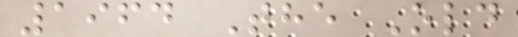1964 The Old
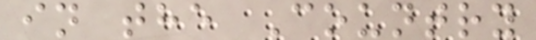in the Country
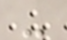-
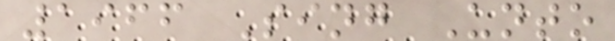1966 Sing Unto
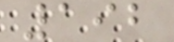192
